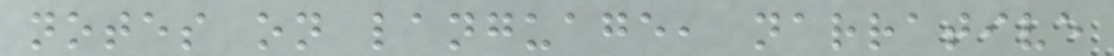notes on language, narrative
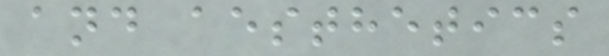and aesthetics
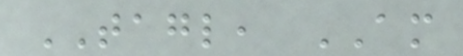TAGL, AM
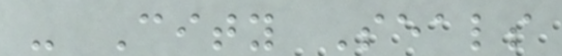- City Seals
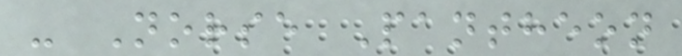- Norse Pantheon
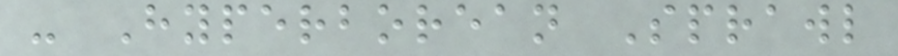- Hyperborean Sprawl
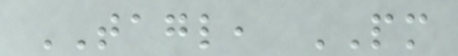TAGL, PM
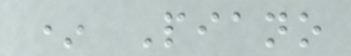* Piano
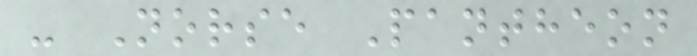- Norse Pantheon
